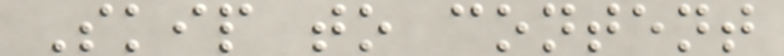Skip to content
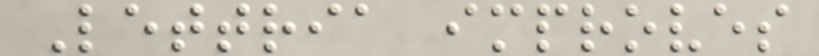Lettria improves
